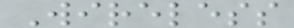Wireless
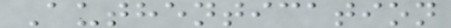Authentication
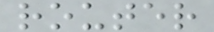router
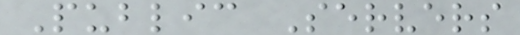Public Servers
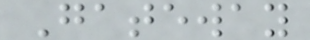Gateway
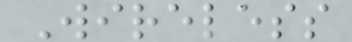Wireless
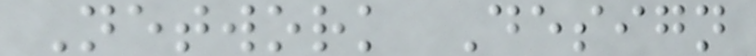Network Design
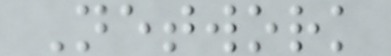Network
